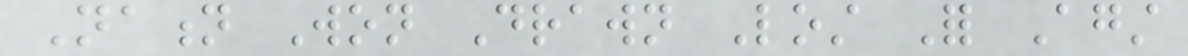Nation Won Drawn Lost For Against
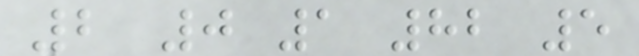2 0 1 82 5
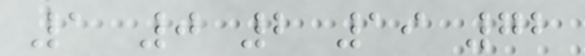1 0 2 19 72
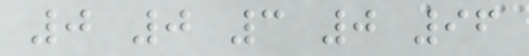0 0 3 0 96
